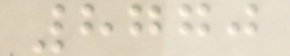8770
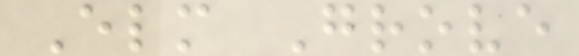Elm Grove
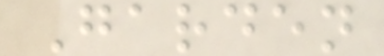Garden
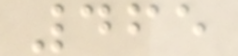465
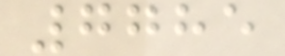7785
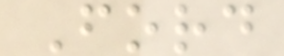Ford
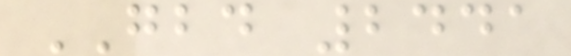GBD 2441
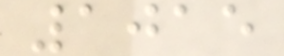1015
